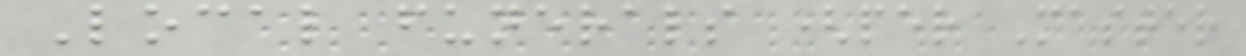Local funerals (per Master
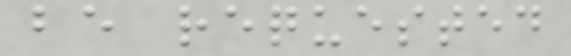be requested
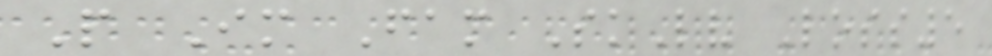P Im Fam SkLv Loss5
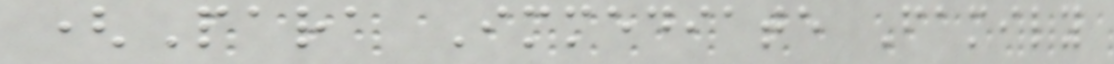(Para Immediate Family
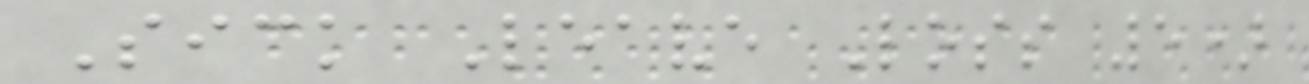Sick Leave Loss 5)
